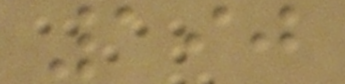190
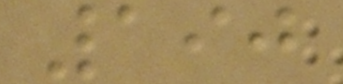190
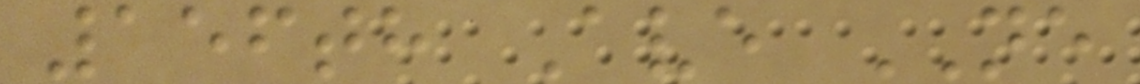156th Ave NE
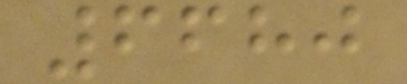6680
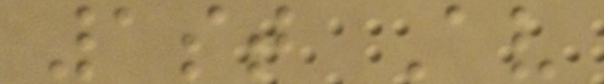1st Av
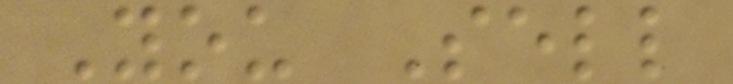You Sell
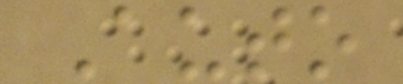Auto
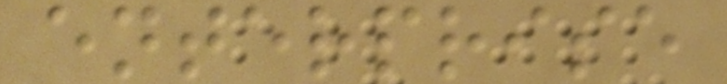enterprise
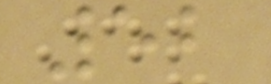52
